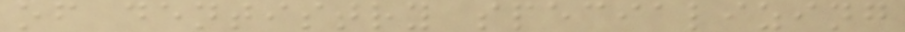of dentistry specializing
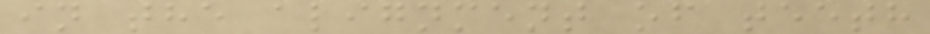in the alignment of teeth
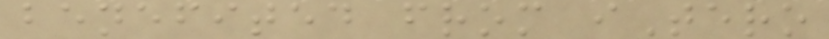benefited from iTero
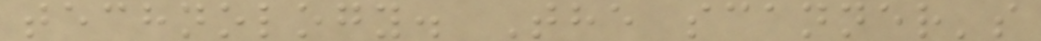technology. The scanner's
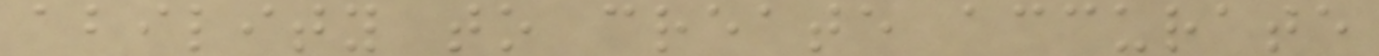ability to create accurate
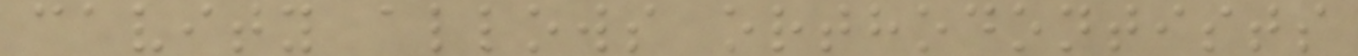cavity allows orthodontists
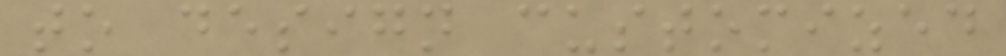to design customized
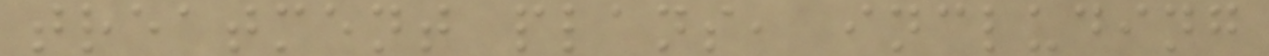treatment plans, including
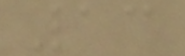13
